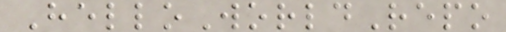HelloWorldRepo
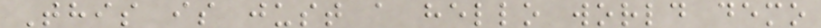This is just a hello world demo
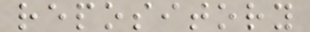repository
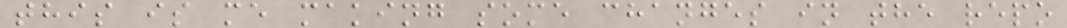this is me making some changes in the repo
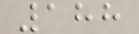188
